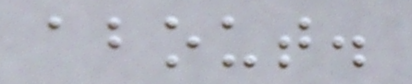about.
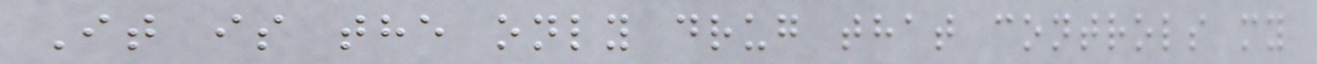It is the only drug that controls my
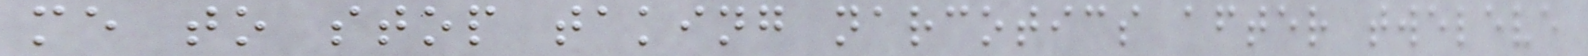me to stop taking narcotics after tweleve
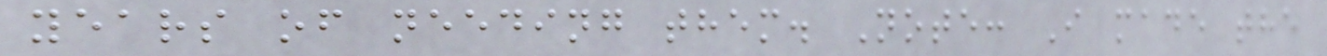years of needing them. Note: I made the
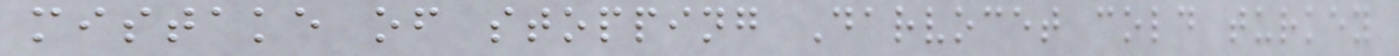mistake of stopping Darvocet cold turkey
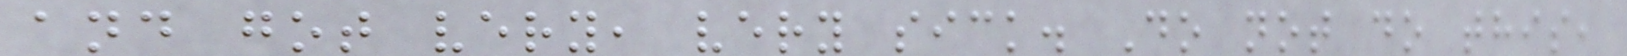and got very, very sick. Do not do this,
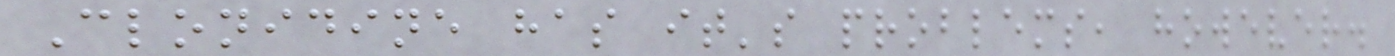Clonidine has it's problems, however.
